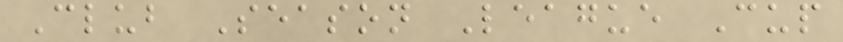Club Season League Cup
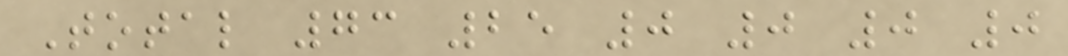Total 73 25 0 0 0 0
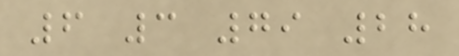6 3 79 28
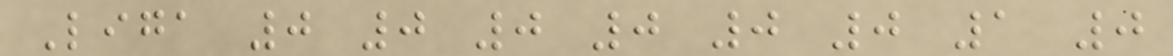Liga 0 0 0 0 0 0 1 0
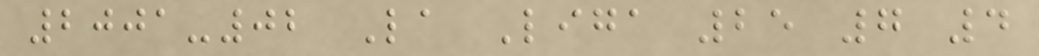2001-02 La Liga 25 7 4
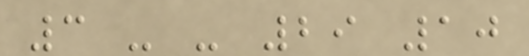3 - - 29 10
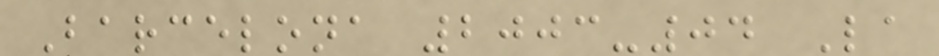Barcelona 2003-04 La
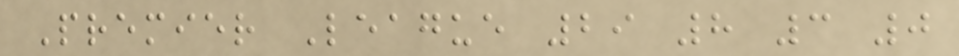Premier League 29 8 3 0
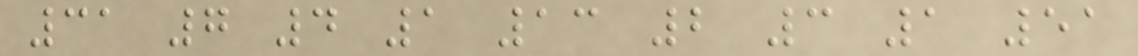31 7 4 1 13 2 3 1 51
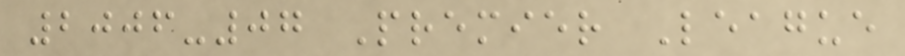2006-07 Premier League
